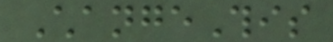ChangeThis
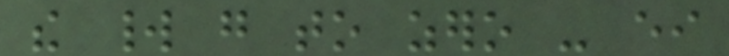the world go to zero - either
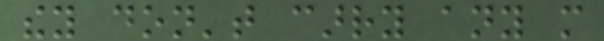they don't carry any more
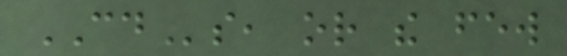CDs, or the few
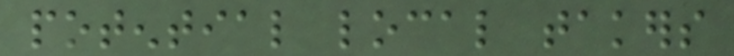potential local takers
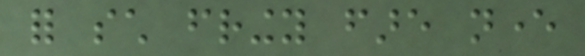for such fringy fare never
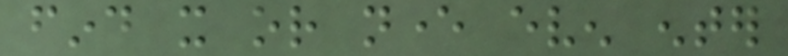find it or never even enter
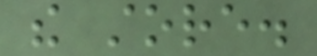the store.
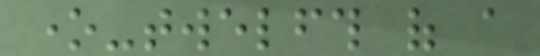one-twelfth of a
